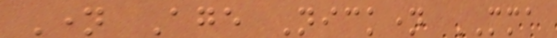Name Age Nickname MMA
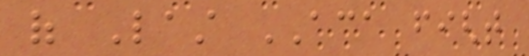of Last ACA fight
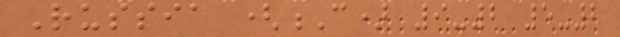Russia (C) 9-2 5-2
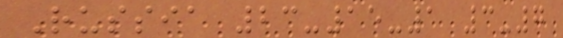Russia 23-15-1 3-7
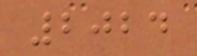2024
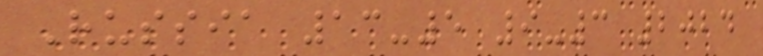Russia 13-5 9-3 2024
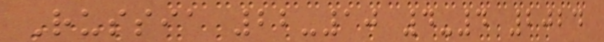Russia 22-10 4-4 2024
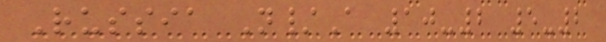Russia N/A 10-2 5-2
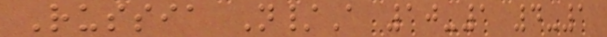Russia N/A 10-1 4-1
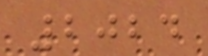2024
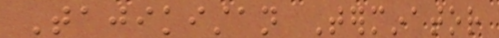Tajikistan Terminator
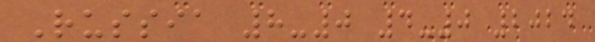Russia 8-0 4-0 2024
